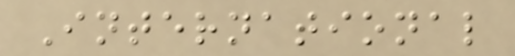International
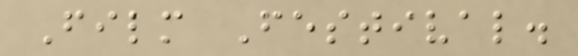Film Festival.
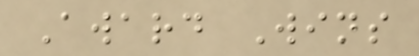Award Wins
